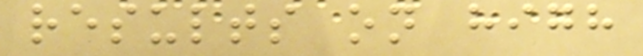results on high
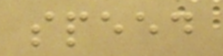speed
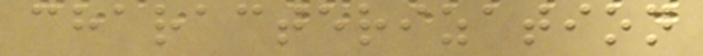characterization
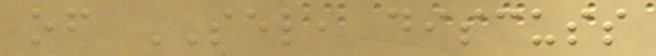of SEL, discuss
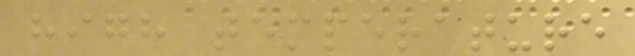high temperature
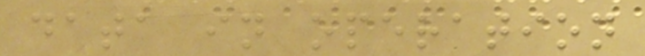data in operation
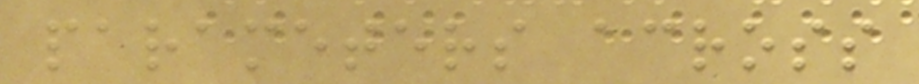parameters across
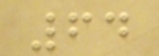64
